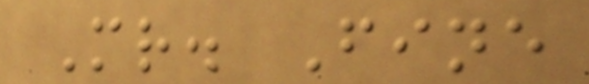Mr. Fine
